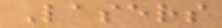Lasers
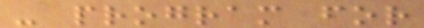- program for
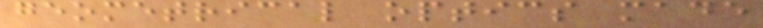geometrical optics made
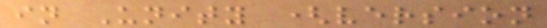in Unity (version
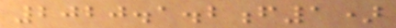2020.1.2f1)
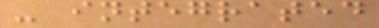- integrated
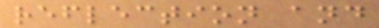reflection and
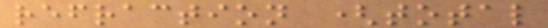refraction (total
